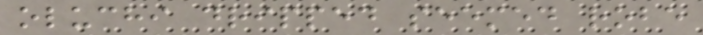oluchi dripped seemed robe
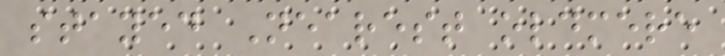stayed Nearest oldmere
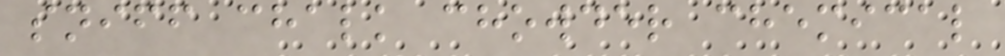sniff chalk chowder chemical
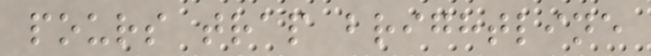pours trap brightline
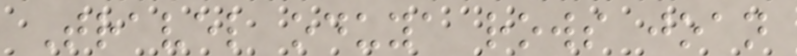Travel oduya rows joan
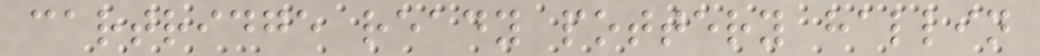cartridge ready pottery hallin
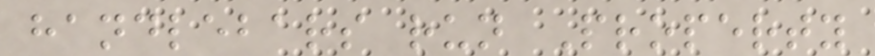handlebars run Property
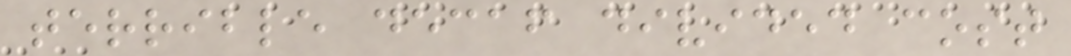terrible decaf divided cost
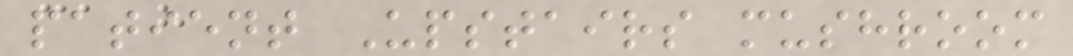patient Upstairs mushroom
